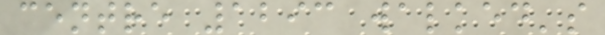centre 1293 walked's
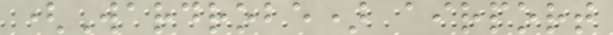(Wardrobe) airport
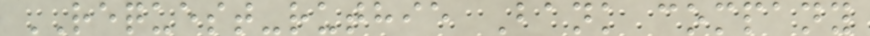REQUEST-ruthie Bank company
